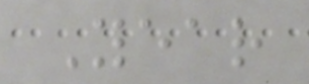Year
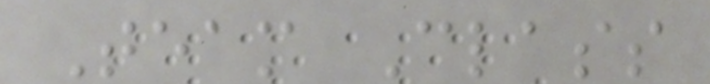Team Class
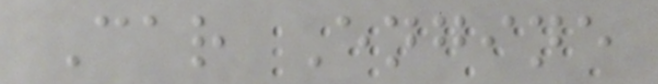Car Engine
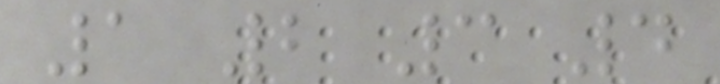1 2 3 4
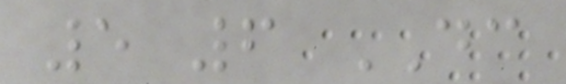5 6 DC
